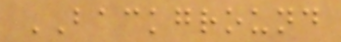BACKGROUND
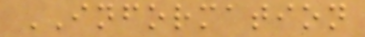INFORMATION
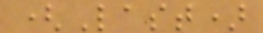(Last)
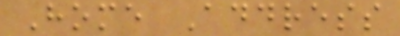Home Address
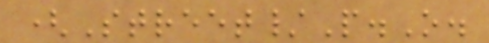(Street/P.O.
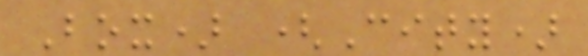Box) (City)
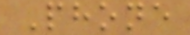Phone
